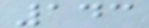143
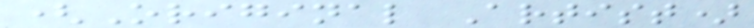(Original Artist)
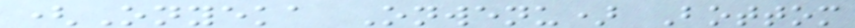(Onyeka Onwenu) Bottom
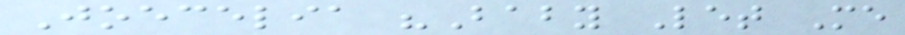Joecelia "Baby Let Me
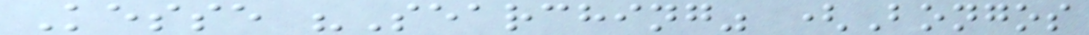Kesse "Searching" (Bongos
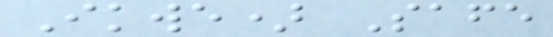Ikwe) Safe
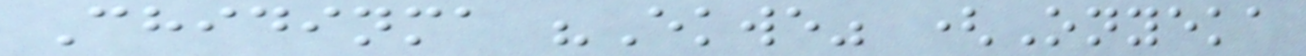Chidinma "Ekwe" (Onyeka
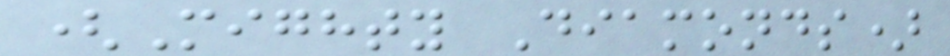(Mighty Diamonds)
